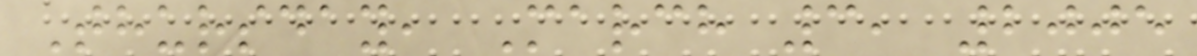Thursday, March 3, 2005
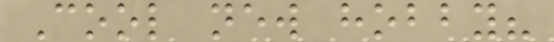Cool new hobby?
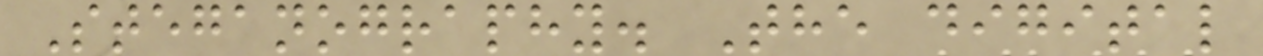Steganography. The digital
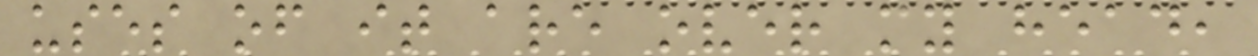uses of it are over my head,
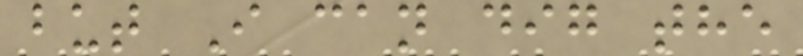but I can dig the
